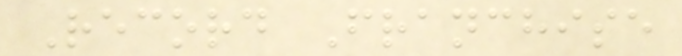Record Franchise
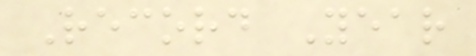Record Year
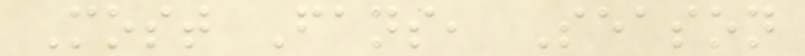Most Fans, Season
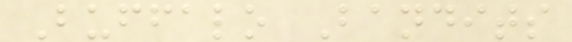Buffalo Bandits
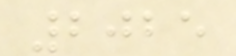2025
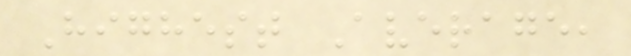Highest Average,
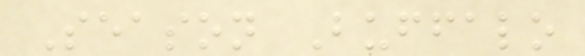Season Buffalo
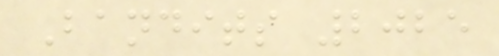Bandits 2025
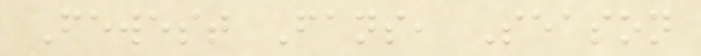Fewest Fans, Season
